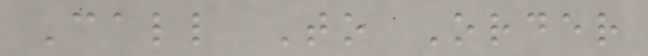Call To Order
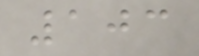103
